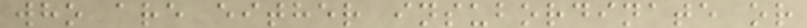who are either insubordinate or
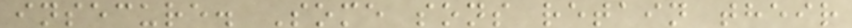insecure. Some sons retain their
